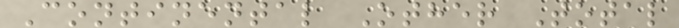Continental Other Total
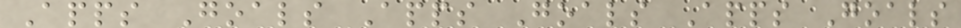Apps Goals Apps Goals Apps Goals
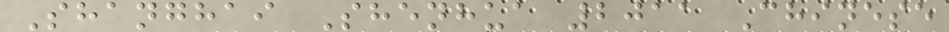Shanghai Shenhua 2011 Chinese
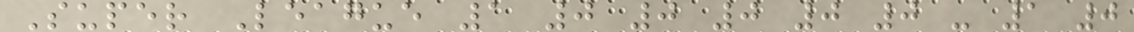Super League 1 0 0 0 0 0 - 1 0
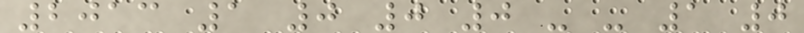2013 1 0 0 0 - - 1 0
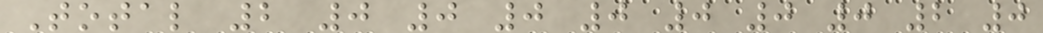Total 2 0 0 0 0 0 0 0 2 0
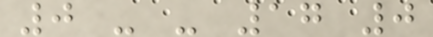0 - - 17 0
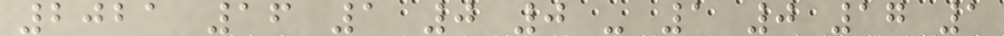2021 16 1 0 0 - 1 0 17 1
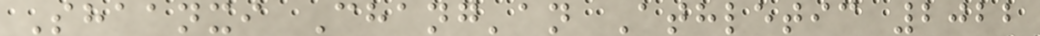Shaanxi Chang'an Athletic 2022
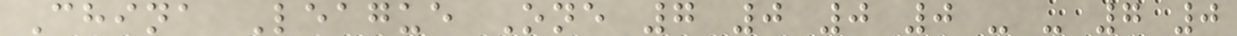China League One 7 0 0 0 - - 7 0
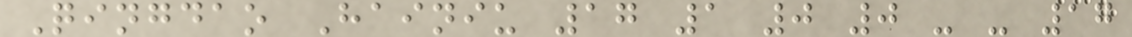Qingdao Hainiu 17 1 0 0 - - 17
